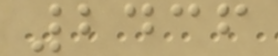2436
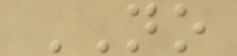NO
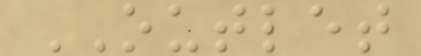OUTLET
